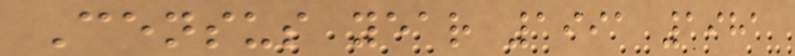Census year 1991 1981
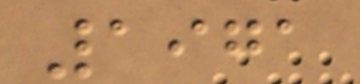1971
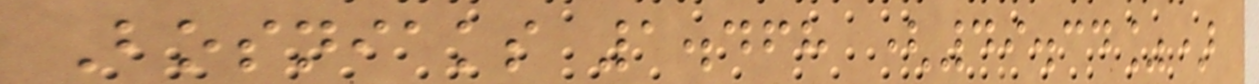Bosniaks 1.468 (49.34%)
